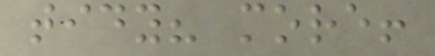tidy? more!
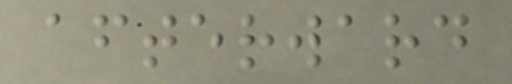afterward
